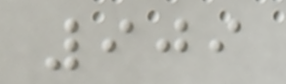909
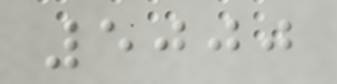5000
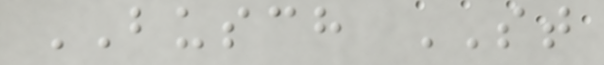BUSCH ST
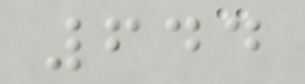644
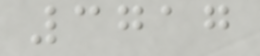3717
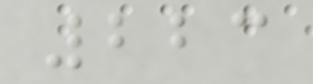223
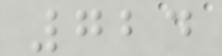724
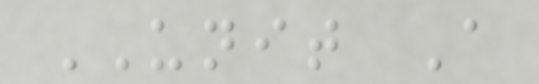UNIT A
